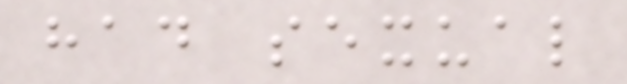had sexual
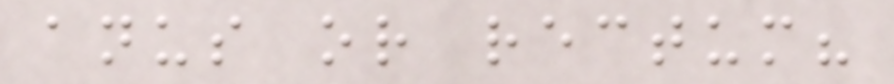anus or rectum?
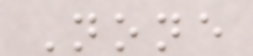None
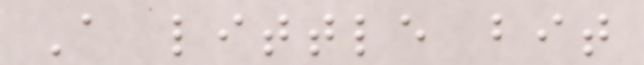A little bit
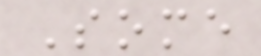Some
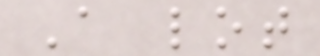A lot
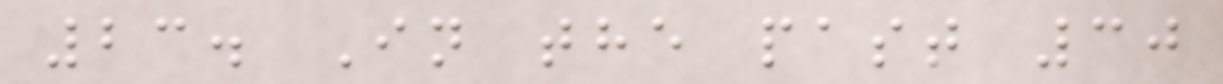23. In the past 30
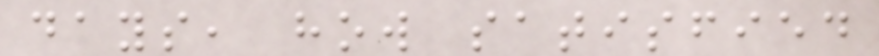days, how satisfied
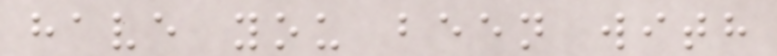have you been with
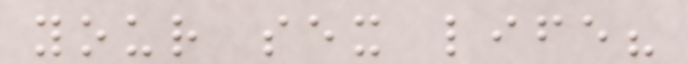your sex life?
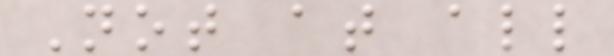Not at all
